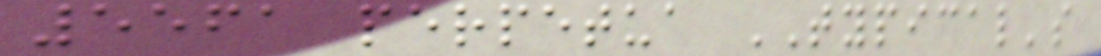5561 perpetua TYPICAL's
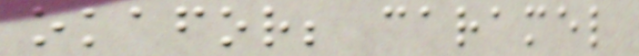okafor; caramel
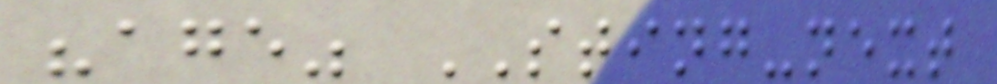"age" STING-next
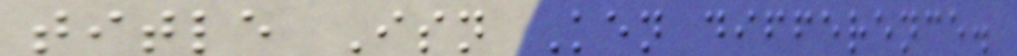title Isn Ken difference.
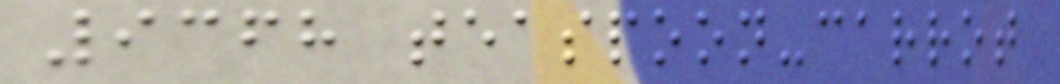9368 teaspoon-carrot
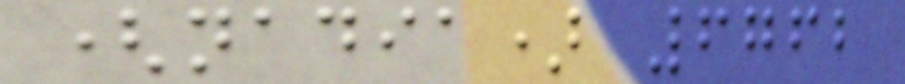(nadia) 6762
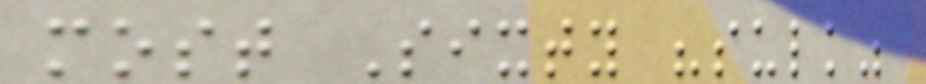most Sixty "sulk"
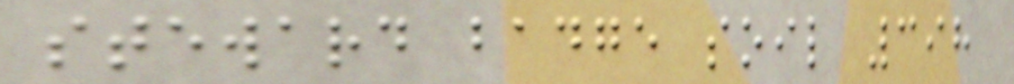steward badge soil 398
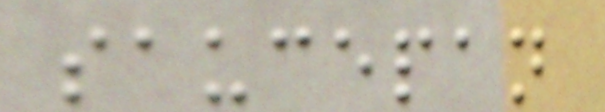saucepan
